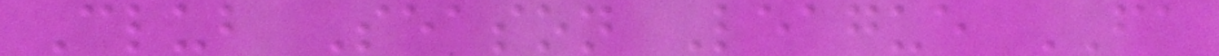Club Season League FA
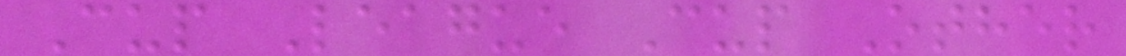Cup League Cup Other
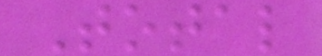Total
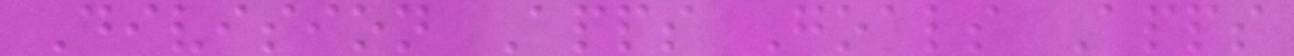Division Apps Goals Apps
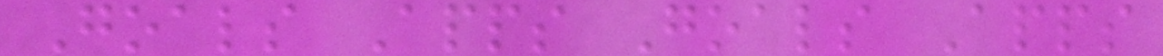Goals Apps Goals Apps
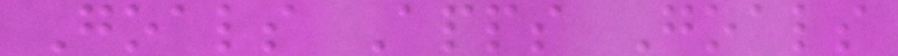Goals Apps Goals
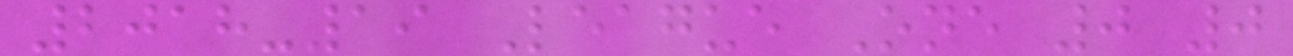2018-19 League One 0 0
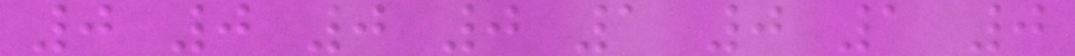0 0 0 0 1 0 1 0
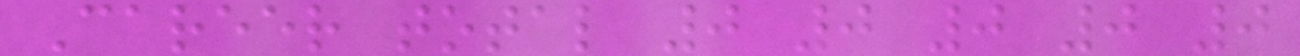Career total 0 0 0 0 0
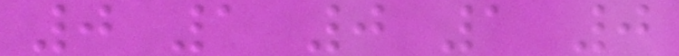0 1 0 1 0
